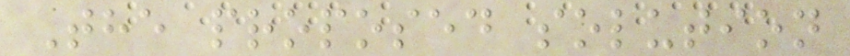The proposed solution
